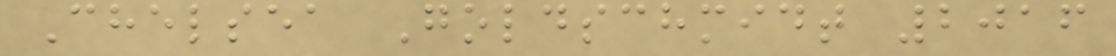Chelsea Goldschmidt 2016
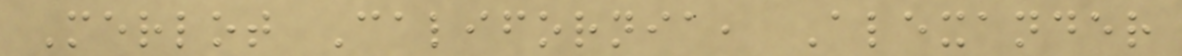Merlot California, Alexander
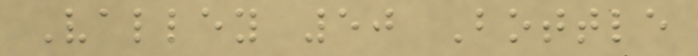Valley 50 Bottle
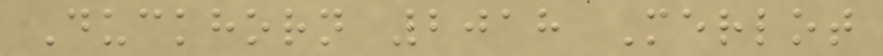Duckhorn 2018 Merlot
